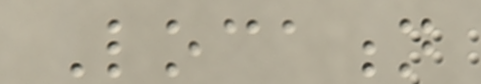Location
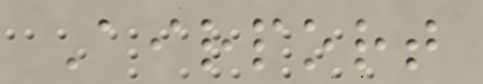Airport
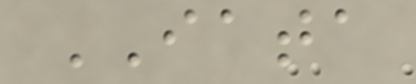IATA
